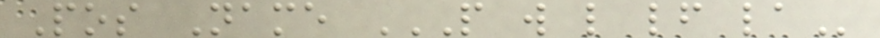Pos Name P W L LF LA
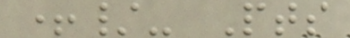+/- Pts
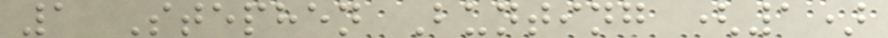1 Stephen Bunting (1)
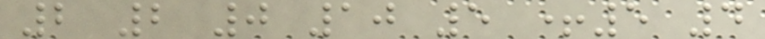2 2 0 10 5 +5 4
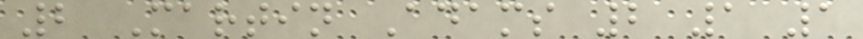2 Martin Adams 2 1 1
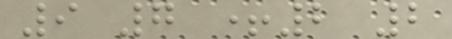9 7 +2 2
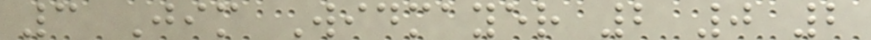3 Jim Widmayer 2 0 2
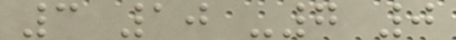3 10 -7 0
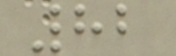82
